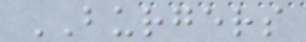BURGERS
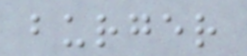burger
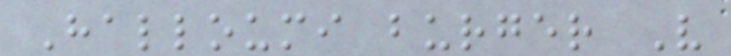Halloumi burger V
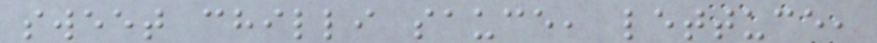sweet chilli sauce, lettuce,
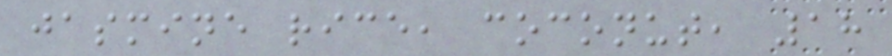jasmine rice, coconut, 18
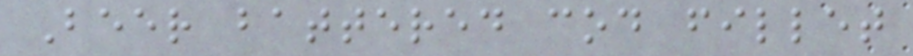Beer battered cod fillet
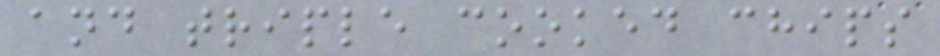and triple cooked chips
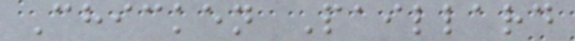Chicken Paillard
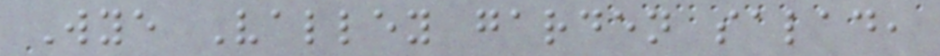Wye Valley garden salad,
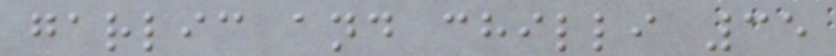garlic and chilli 35
